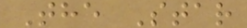The Star
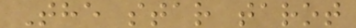The star tarot
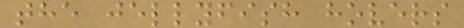the jellyfish hovers
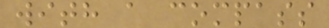with a compass
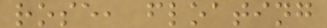rose, floating
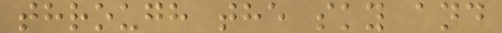through the sky and
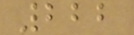222
